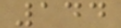144
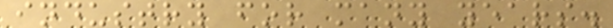industry for many years.
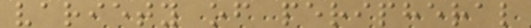variety of peripheral
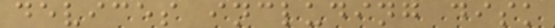devices including disk
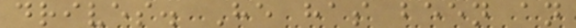drives. He has been an
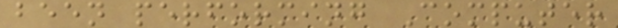been performing Computer
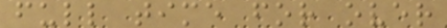full time for over
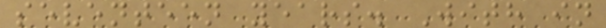seventeen years. With in
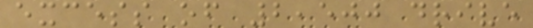excess of 2,500 drive
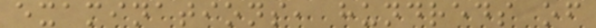examinations, hundreds of
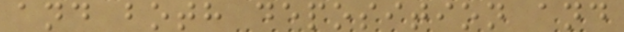and both deposition and
